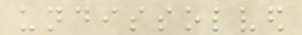undissolved
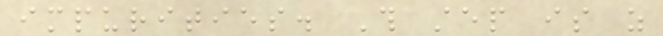impurities. This step is as
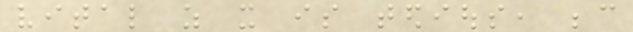vital as it is tedious, because
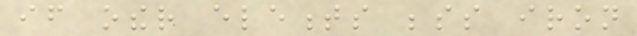if other elements besides iron
